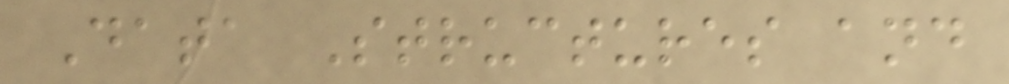Data Structures and
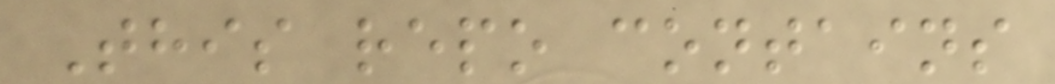This repo contains
